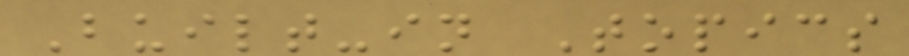Built-in Topics
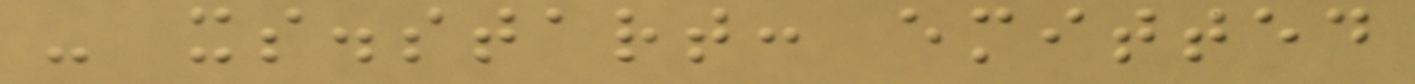- xs.start: emitted
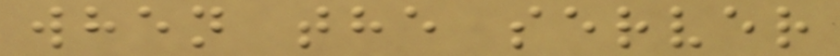when the server
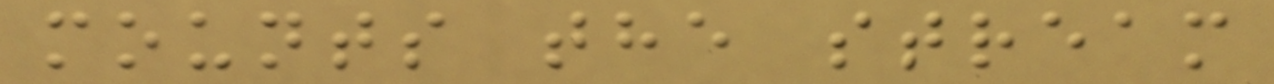mounts the stream
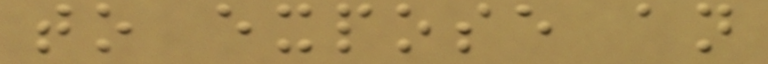to expose an
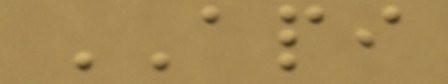API
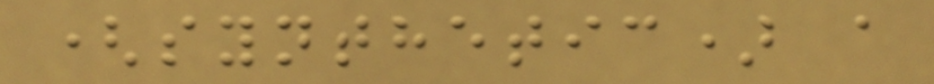(synthetic) a
